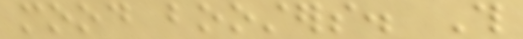mood boosters. This
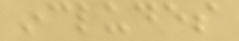includes
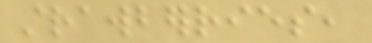strawberries,
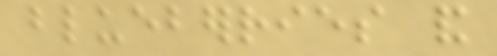blueberries and
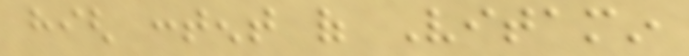high content of Vitamin
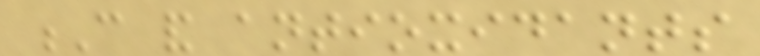C and antioxidants
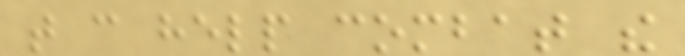that can help combat the
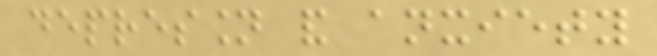depression and anxiety
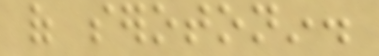of serotonin.
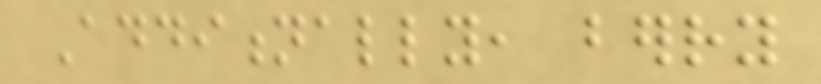Additionally, berry
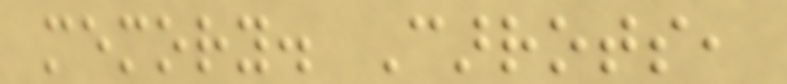memory. Carrots,
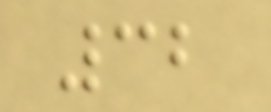32
